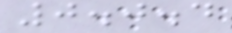0.0.4
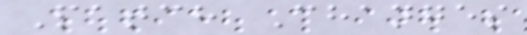Patch Changes
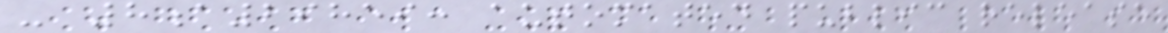- 8a29859: automated public release
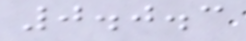0.0.3
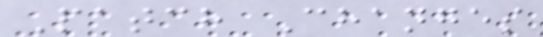Patch Changes
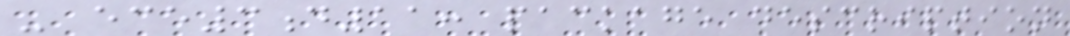- ece3d11: package description
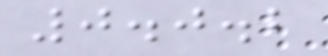0.0.2
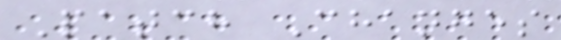Patch Changes
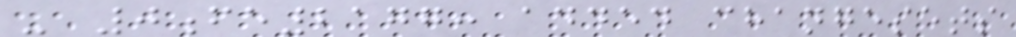- 0fe2177: added changesets
